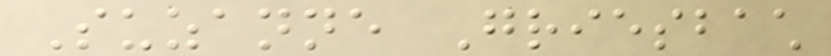Suzanne Griesbach
